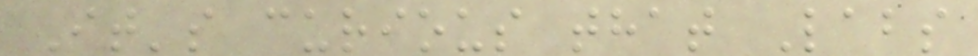It's curious that Labs
